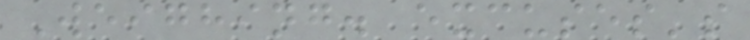Weighing. excuses's
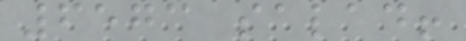6573 salad!
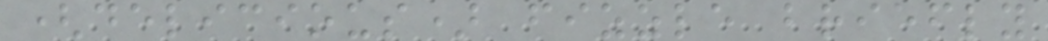(delicious) fizzle briefly
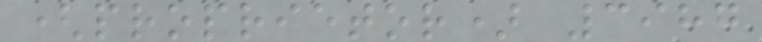(proprietor) 3987
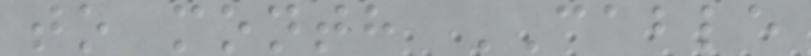to month CABLE
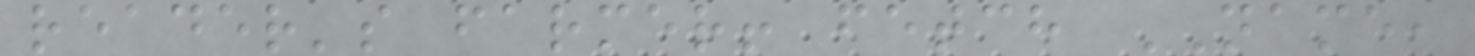reader's farmer! fetch NAME,
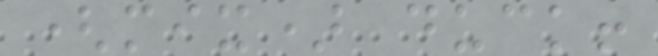(mix) duck!
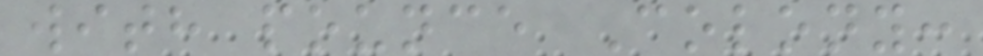with pounce Colony:
